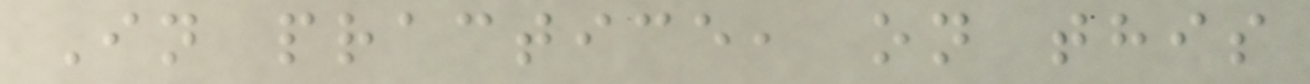In practice, on this
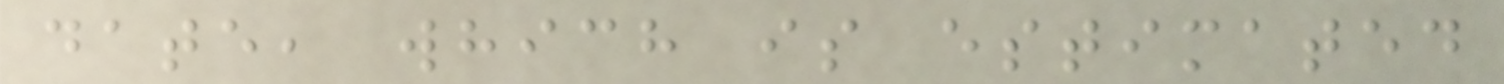date, which is estimated
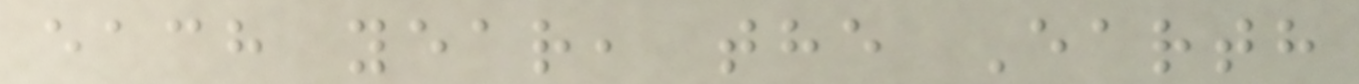each year, the Earth
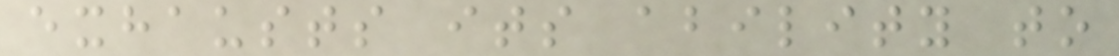exhausts its ability to
